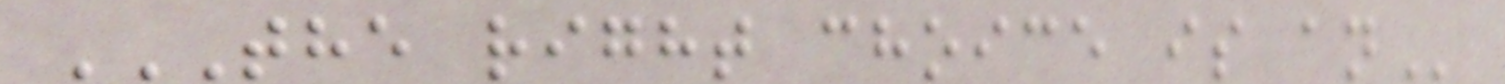THE RIGHT CHOICE IS AN
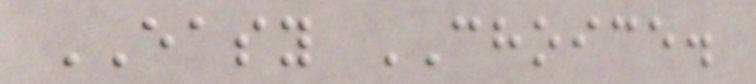EASY CHOICE.
